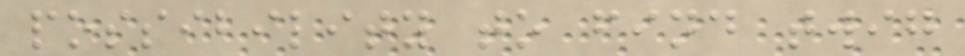possibility to find twig
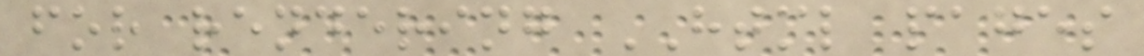for rendering HTML pages
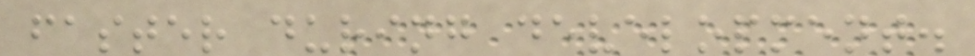faster during development.
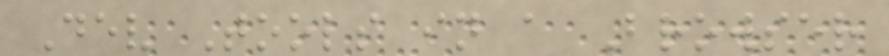Dev Tools in a Browser
